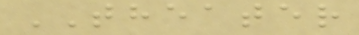THEATER
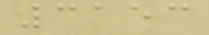3153
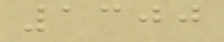1300
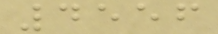4556
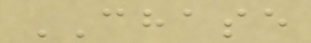CHASE
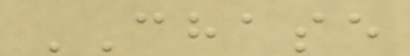CHASE
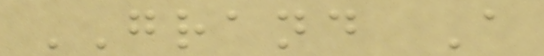GRAND A
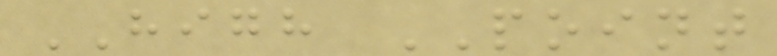HIGH POINT
